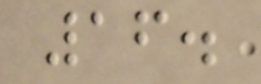16.
